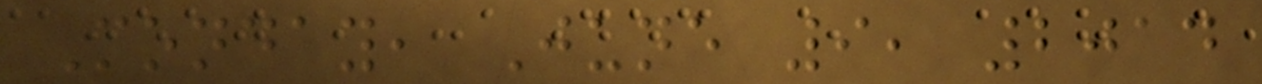Monday, June 9, 2014
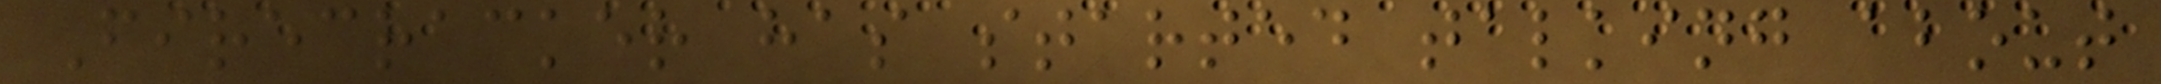Firecracker has started talking about
